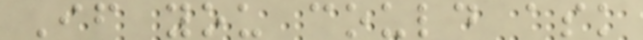If you could ask
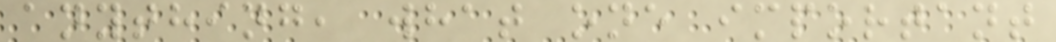anything, what one important
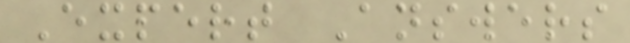Expert Answers
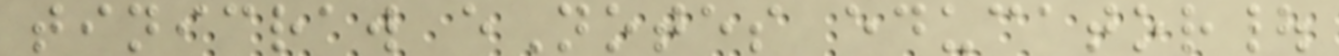tinicraw eNotes educator|
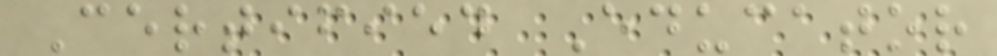Certified Educator
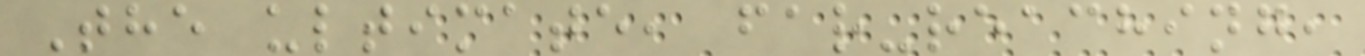The ultimate, far-reaching,
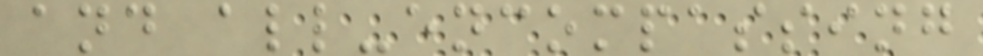and all-encompassing
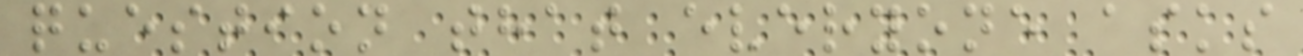question that everyone asks
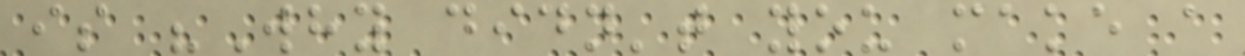is "Why didn't you make a
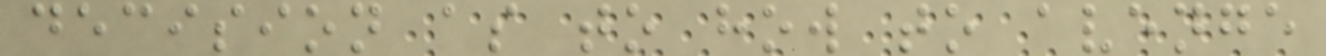decision as to how to avenge
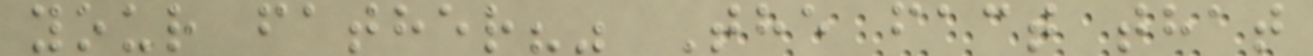your father?" The fact that
